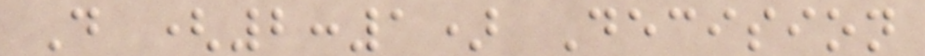D (2:1) Decision
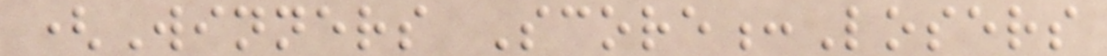(Winners Score:Losers
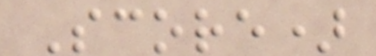Score)
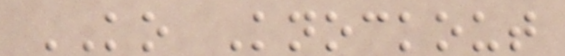KO Knockout
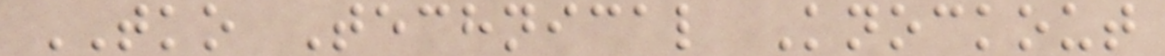TKO Technical Knockout
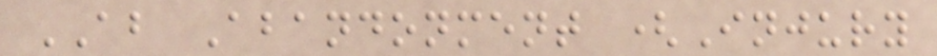AB Abandonment (Injury
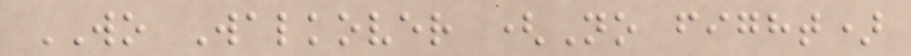WO Walkover (No fight)
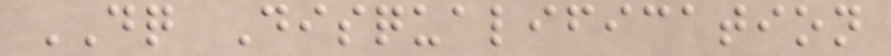DQ Disqualification
